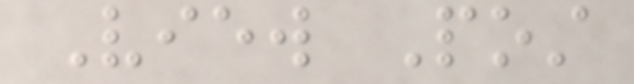View Post
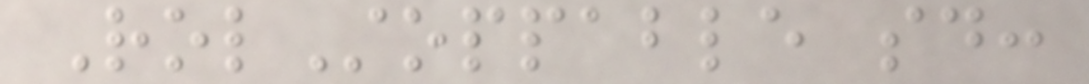RolStoppable said:
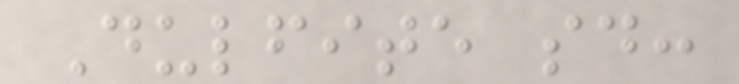Dulfite said:
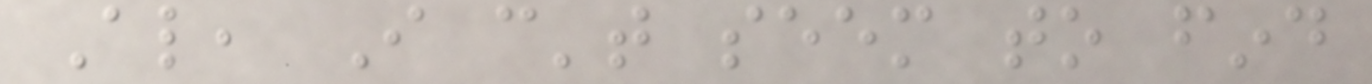Also, I can't seem to find
